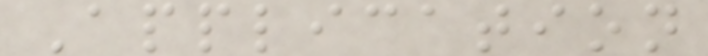Application
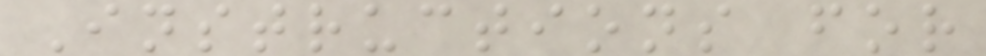Instructions for
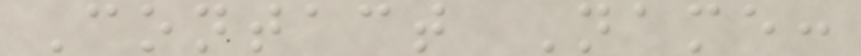Contact Name:
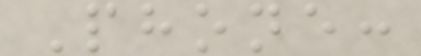Phone:
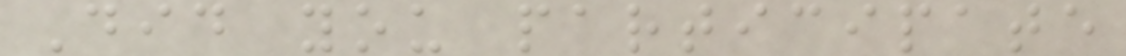Did you participate
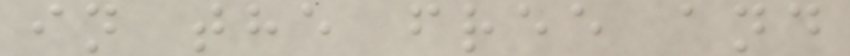in the free and
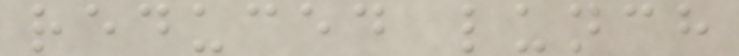reduced lunch
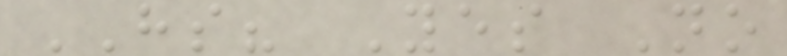HS? Yes No
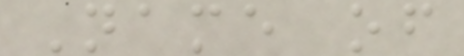Name of
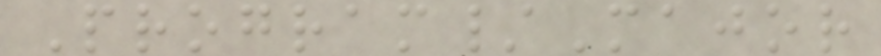Program/Major
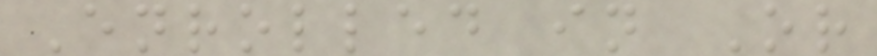Enrolled in Or
